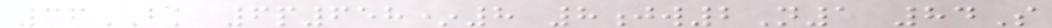36BK 6p658*8 8jw2N1 84S
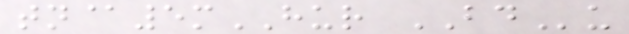tn@5mHUR BDu
